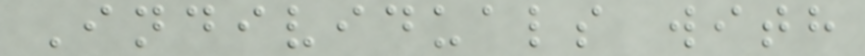Individuals with
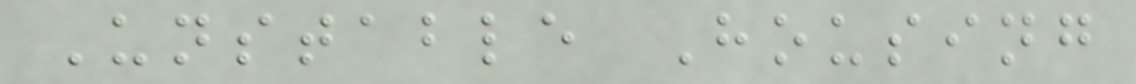Unstable Housing
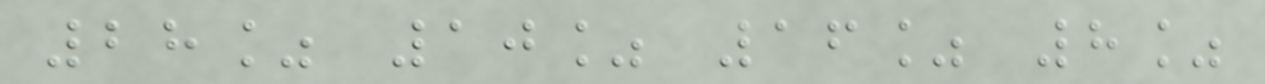28% 10% 16% 8%
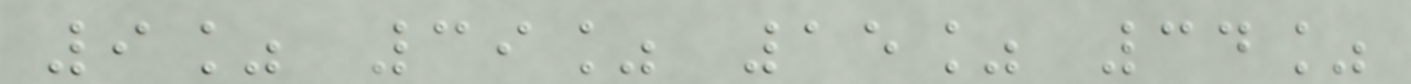9% 39% 15% 34%
